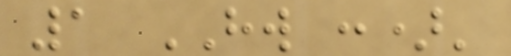1 HW :)'
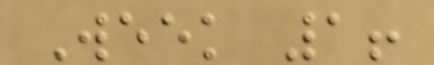Week 1!
